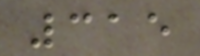315
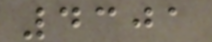4301
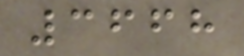3668
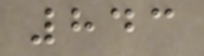843
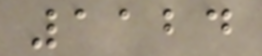1124
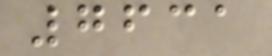7631
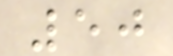50
